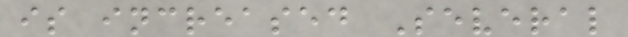is increased Several
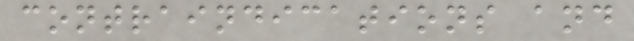contraindications and
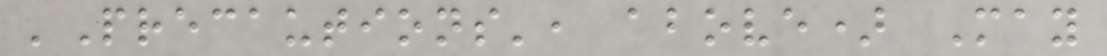'Precautions', above) May
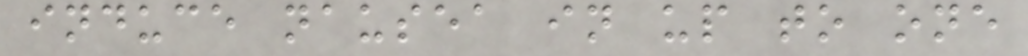induce nausea in up to one
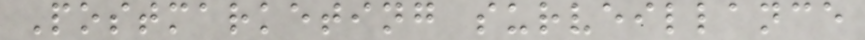Postmarketing surveillance
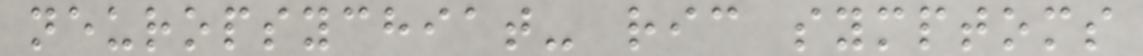neuropsychiat- ric symptoms
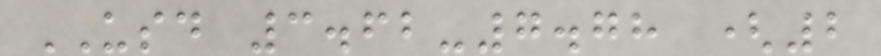USD 3.62-7.78 (2
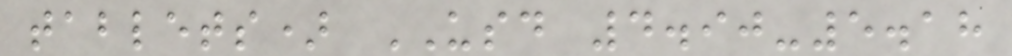tablets) USD 4.90-5.18
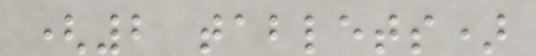(2 tablets)
